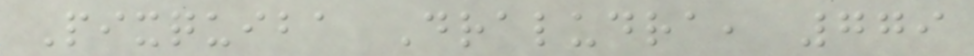Pixquiba Draludra, 779
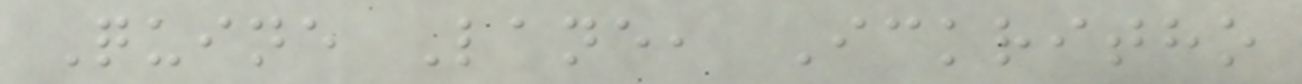Quine Lane, Ickritho
